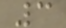3
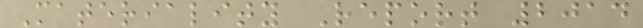Materiality Report 2014
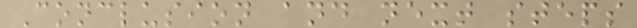Conclusion and next steps
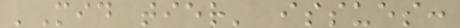'Mid tier' issues:
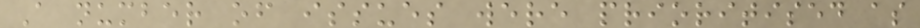A number of issues were prioritised as
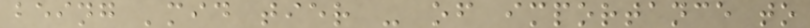being 'mid tier - of importance to
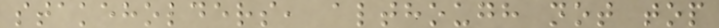stakeholders, although not top
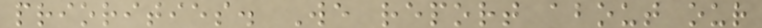priorities. We report about our
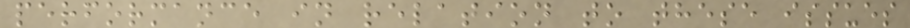performance in relation to these issues
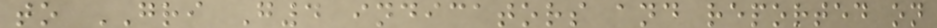to GRI G4 indicators and reported on
